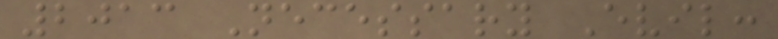2013 Necessary Evil:
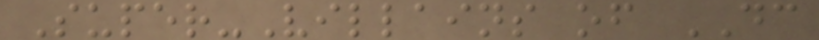Super-Villains of DC
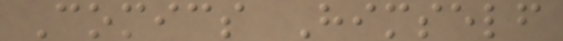Comics Himself
